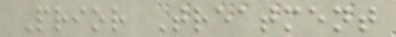Prior Treatment
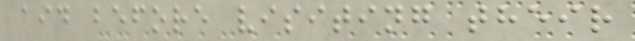aid before visiting their
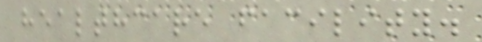healthcare facility.
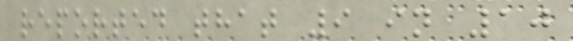reported that 9 in 10
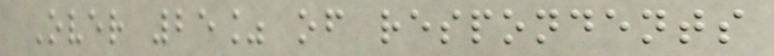Over 25% of respondents
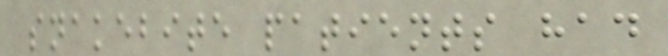snakebite patients had
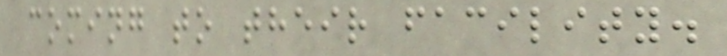coming to their facility.
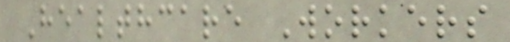Healthcare Workers
